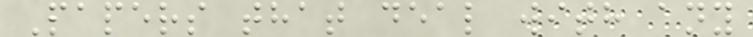Papers that deal with any
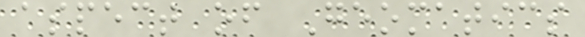aspect of Geomatics
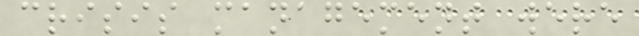crisis management were
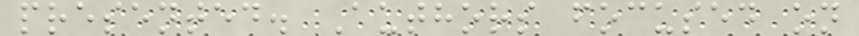presented. Authors focused on
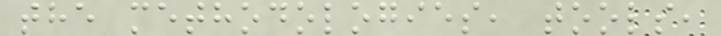the methodologies, tools,
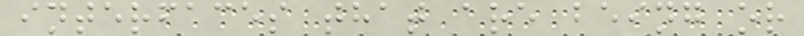interfaces that are being or
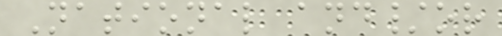National and/or
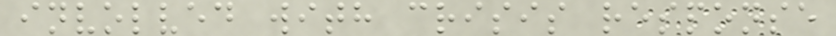involved with crisis response
